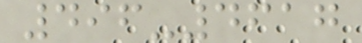496-4617
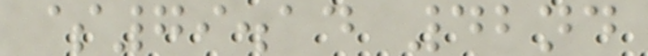$79.14 42nd
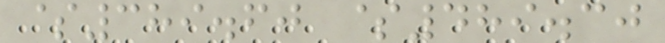$389.60 $489.30
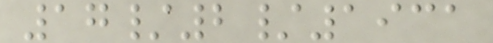17/2/1931
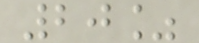20%
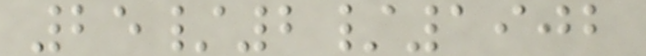25/2/1902
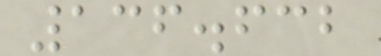136.632
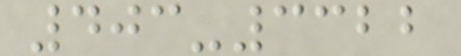403-3322
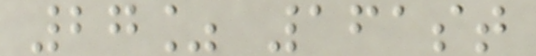27% 161st
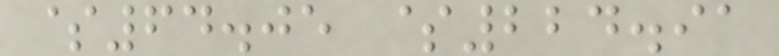$64.05 $224.91
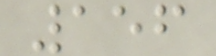156
